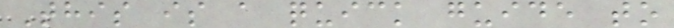This is a quick guide to
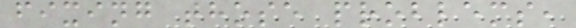fixing those problems,
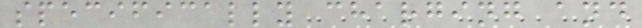specifically charging and
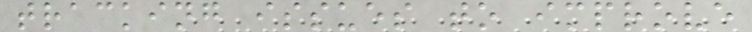tracking issues to improve
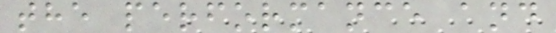the performance and
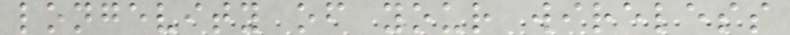longevity of your wireless
